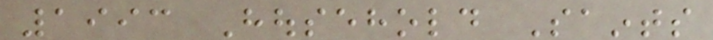1993 Household Saints
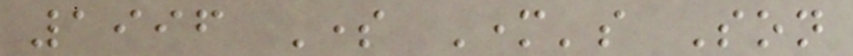1996 Some Mother's Son
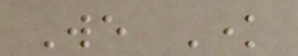We Know
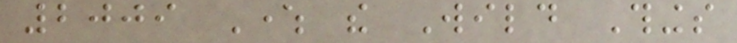2009 Where the Wild Things
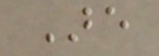Are
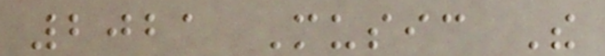2021 Music The
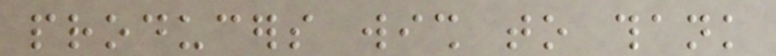producers wish to thank
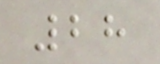28
